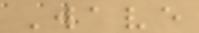Wave
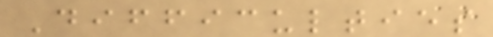Difficulties
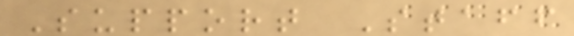Support Staff
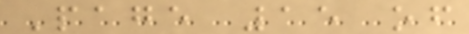Page 15 of
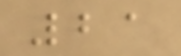21
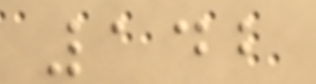142
